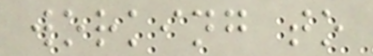working to
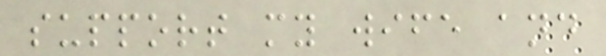support my wife and
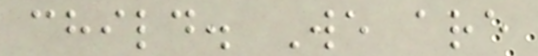child. We are
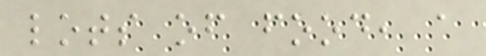lots of food, a
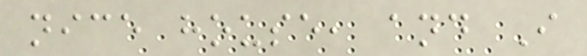nice house, and I
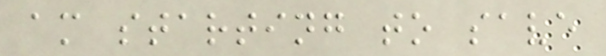am starting to save
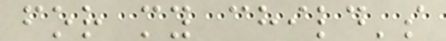for my child's
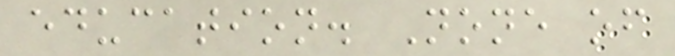education. None of
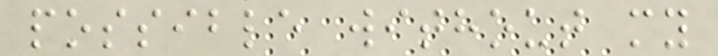possible without my
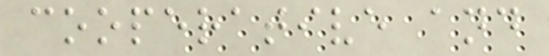cooperative and
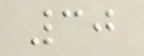30
